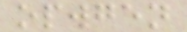opwgen
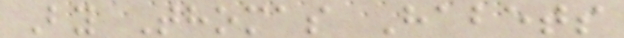By Thomas Habets
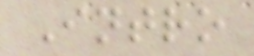Intro
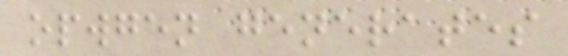opwgen generates
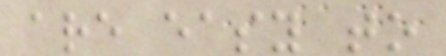are easy to
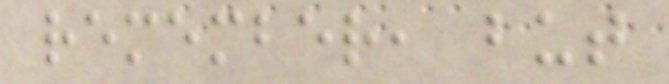remember, but
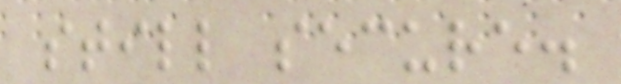still secure.
